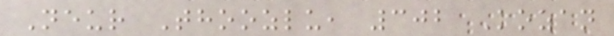Neur Thoozlu, 302 Kozan
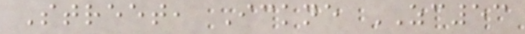Street, Ickne ZC53
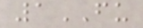1FU
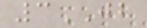3JB
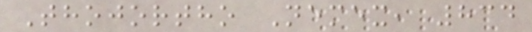Thojortho Nemex, 834
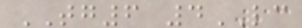TG6 4LC
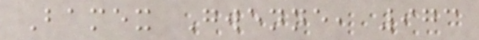Bamex Gwenne, 973
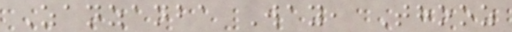Zanzanba Way, Thooz
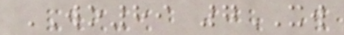WO89 7XW
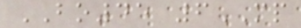BO45 6MP
